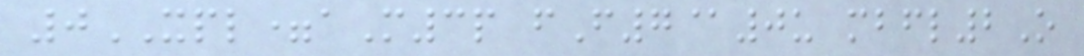0XPL=aM3p fF7@0u mbfl2O
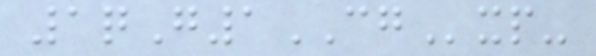1qG1CGxp-
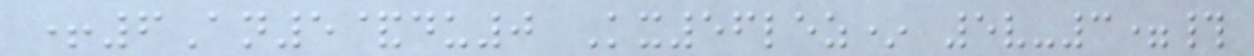+6An5&du0 Kx56lez* 5v-3=#
